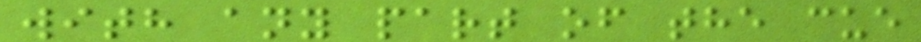with any part of the cue
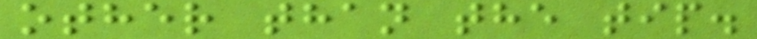other than the tip.
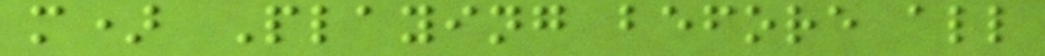m) Playing before all
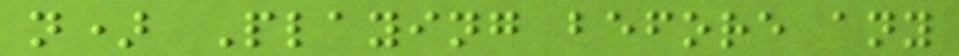n) Playing before any
